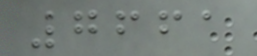7661
